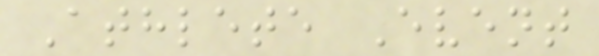Athlete Event
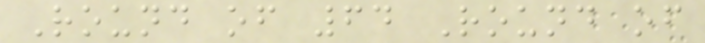Round of 64 Round of
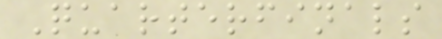Quarterfinals
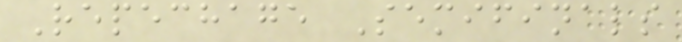Repechage Semifinals
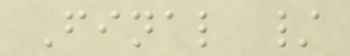Final /
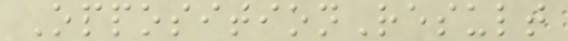OppositionResult
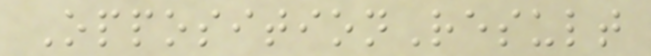OppositionResult
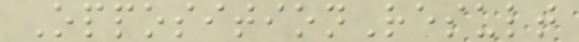OppositionResult
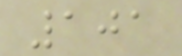101
